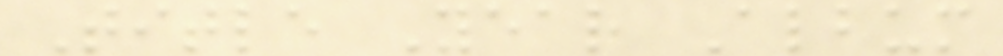Title Year Album
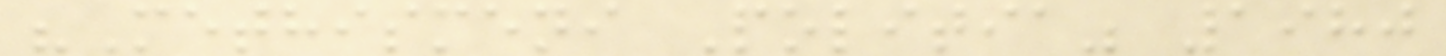"Methismeni Politia" 1980
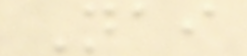Nai
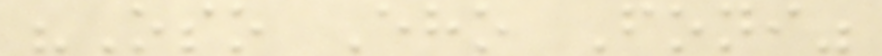"Oso Eho Foni"
